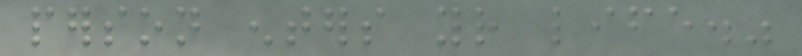person enters your life."
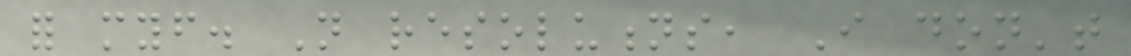for myself. Not resolutions, I don't
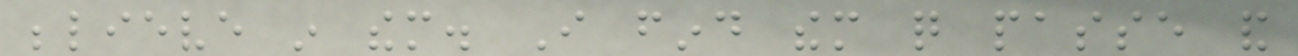believe in them. I find them quite passe and
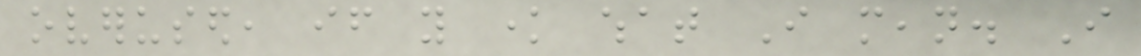overused, if you know what I mean. I
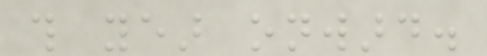this year onward.
